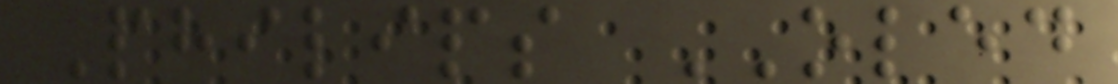Philips OLED
